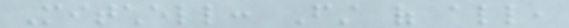Mitchell: First of all,
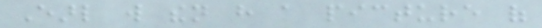Earl will then have a picture of
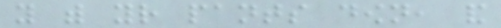you with your pants down, and
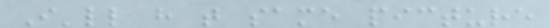I'll have that same picture
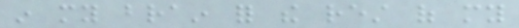in my brain for the rest of my
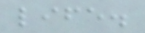life.
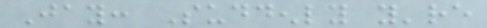Jay: Suddenly you're
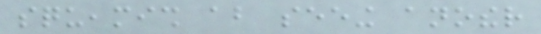squeamish about seeing another
